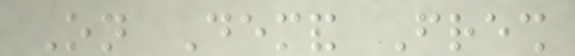On Demand Fresh
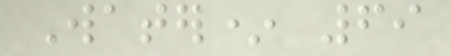Water* 69
